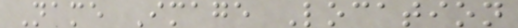Name Image Location
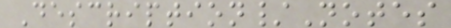Description/Notes
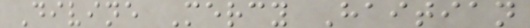Divine Mercy Haitian
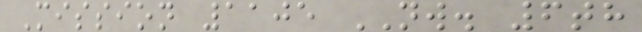Mission 1105 NW. 6th
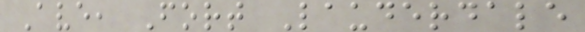Ave, Fort Lauderdale
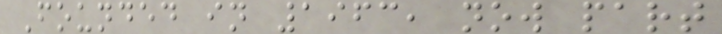Founded in 1963, now part
